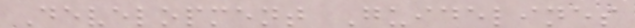Development Guidelines
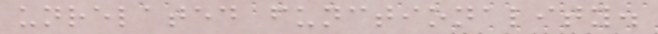unrelated functionality.
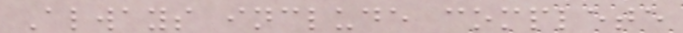Always include complete
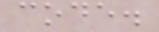code.
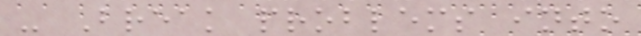- Break problems into
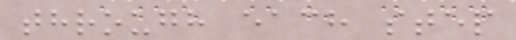through each step
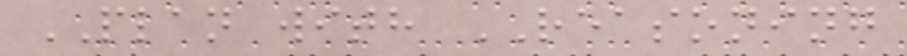PLAN with REASONING
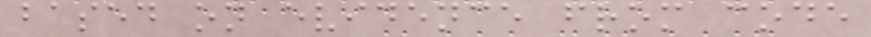based on evidence from code
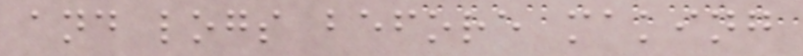and logs before making
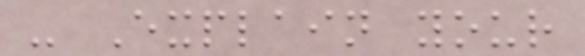- Explain your
